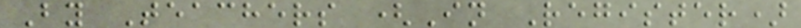By Teachers (In Register)
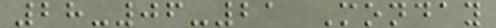28-06-21 Monday
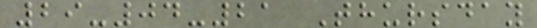29-04-21 Thursday
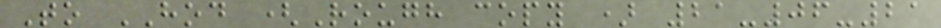To HOD (Rough copy ) 21-06-21
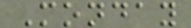Monday
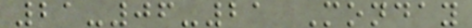21-06-21 Monday
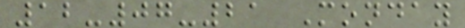12-07-21 Monday
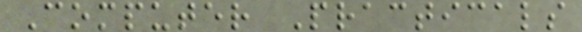Computer Practicals
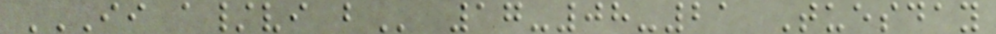II A/VI B 17-08-21 Tuesday
